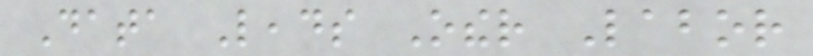Data Leads Other Labor
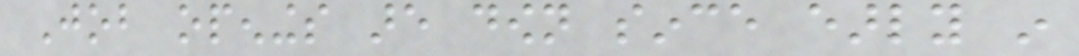Job openings are down since early in
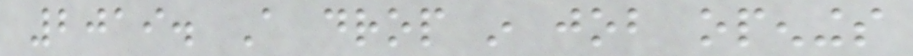2019. A drop in job openings
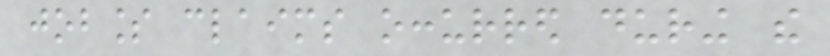jobless claims occurred during the
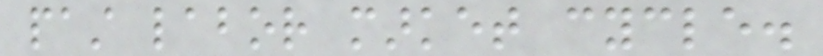past labor market cycle.
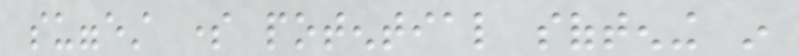suggest some potential softening in
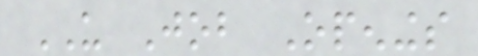US Job Openings
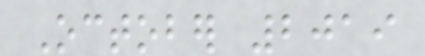October 2019
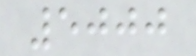5000
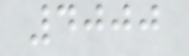4000
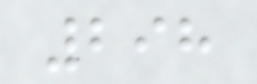298
